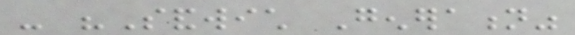- "Sandwich Generation"
